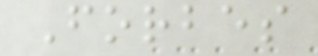Forbes
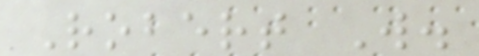Robert W.
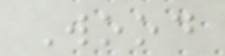Wood
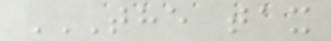THE TAX
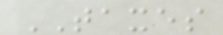TAXES
